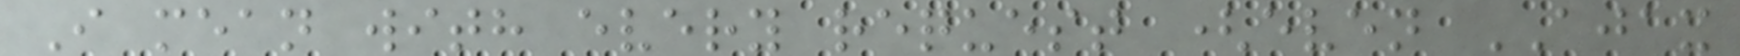I mean with every request (even AJAX
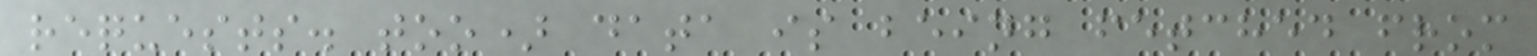requests. too) data is being fetched from
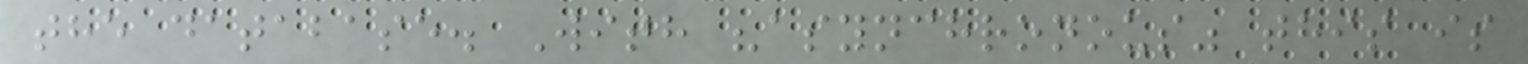the database. With "asynchronous" this is
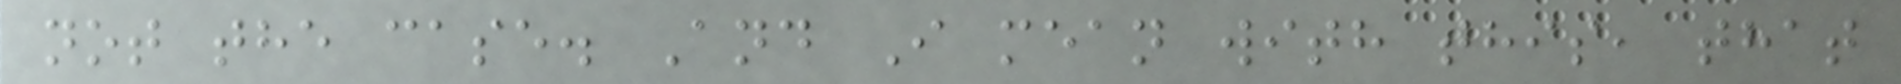not the case. And I mean with this, that
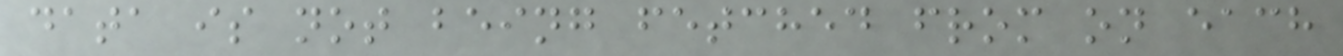data is not being fetched from on each
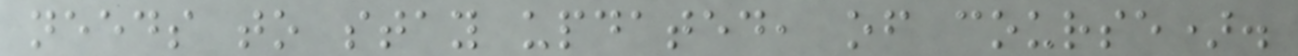needs to stay updated, of course).
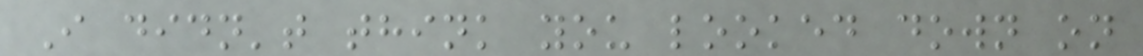I didn't think you looked down on
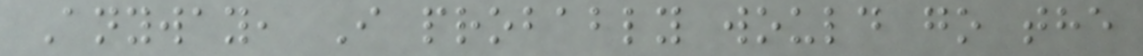Anyway, I probably would go the
